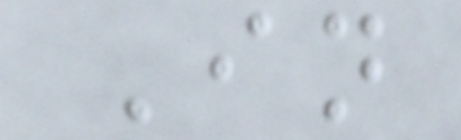In
